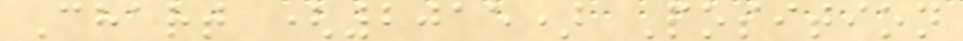Chart (2015) Position
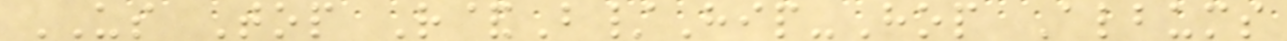US Top R&B/Hip-Hop Albums
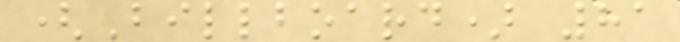(Billboard) 81
